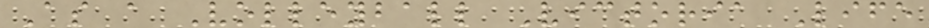As a Volleyball Victoria Life
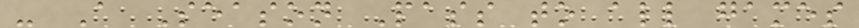- A Season Pass to all games
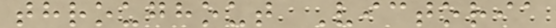throughout Victoria
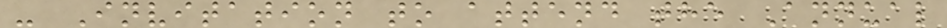- Invitation to attend the Annual
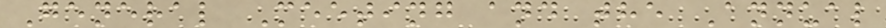General Meeting and the Annual
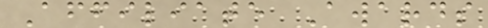Affiliate Awards
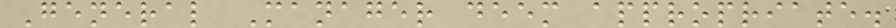General Manager deem appropriate.
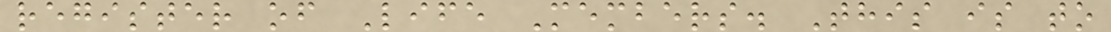register of Life Members. This is to
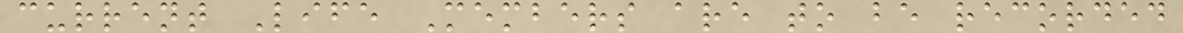current Life Members are to be recorded
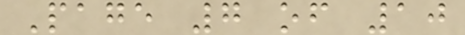Page 7 of 10
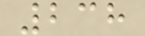238
